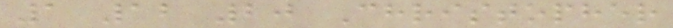1 12 20 Christopher
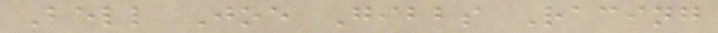Bell Joe Gibbs Racing
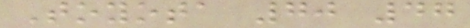Toyota 70 47
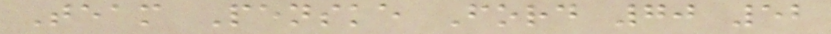Team Penske Ford 70 52
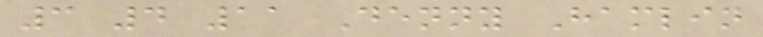3 4 11 Denny Hamlin
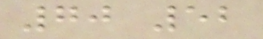70 52
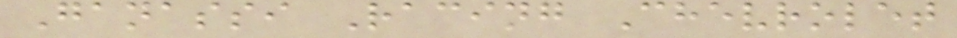Ganassi Racing Chevrolet
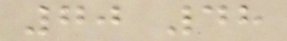70 48
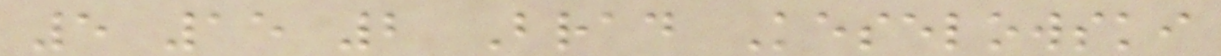5 15 2 Brad Keselowski
